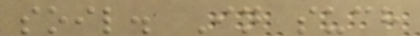soil. In such
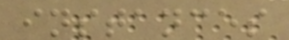instances
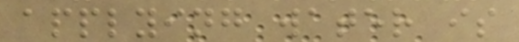applying water is
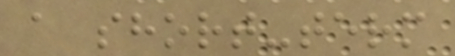a short-term
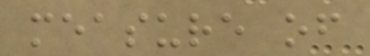measure of
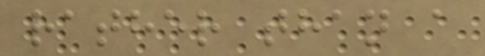rather than a
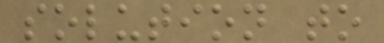solution to
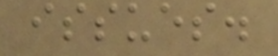issues.
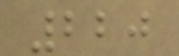220
